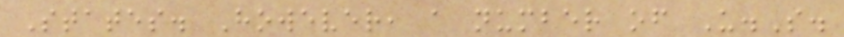States. However, a number of U.S.
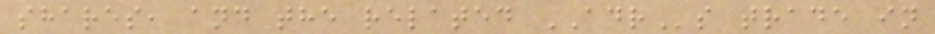shares, and the related ADRs trade in
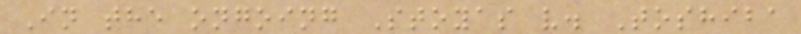In the ongoing Stoyas v. Toshiba
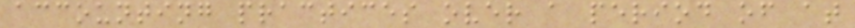accounting practices over a period of at
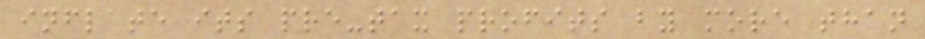inflate its pre-tax profits by more than
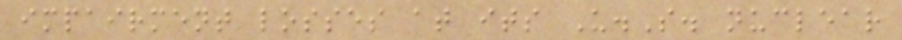impairment losses at its U.S. nuclear
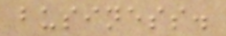business.
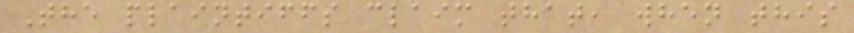The plaintiffs claim that, when this
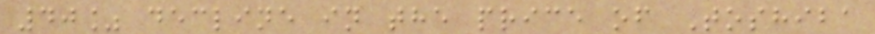40% decline in the price of Toshiba
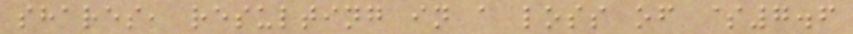shares, resulting in a loss of $7.6
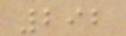292
